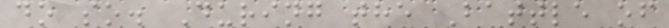do so. During the Battle of
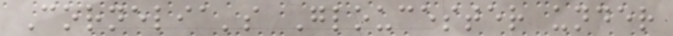Cornelia's Gloucester under
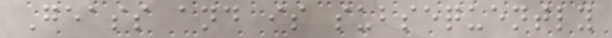Geass and is subsequently
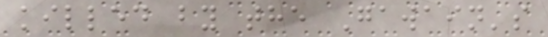killed by the Gawain's
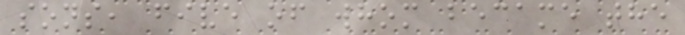sons, five of whom became the
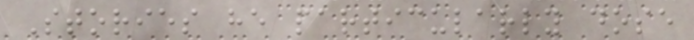Stories he particularly dose
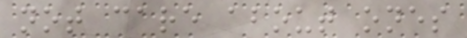not care about ones
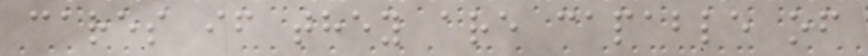cares if they are capable of
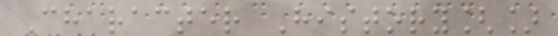Character History[]
